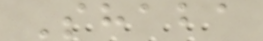Shaba
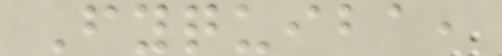Fyquiba,
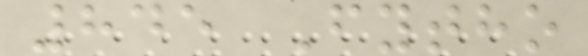845 Fytho
